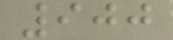900
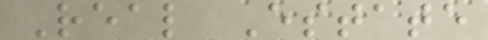Real Estate
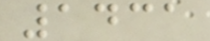1431
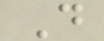D
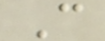C
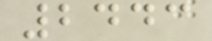2443
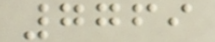7769
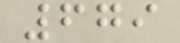679
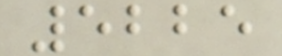5225
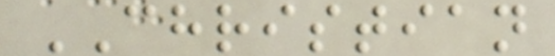CHRISTIAN
